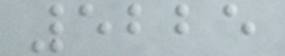5225
